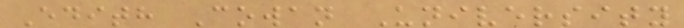Edith Cowan University
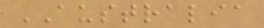AUSTRALIA
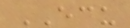ECU
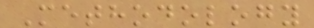Methodology
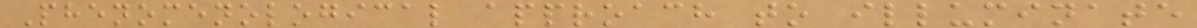Phenomenological approach to illuminate
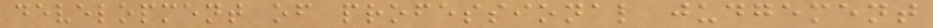development of professional judgement
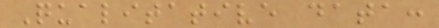Qualitative data:
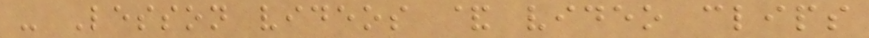- Lesson videos & video clips
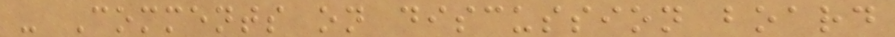- Comments on discussion board
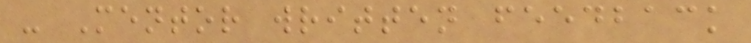- Mentor written feedback
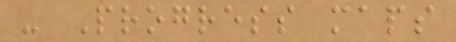- Progress maps
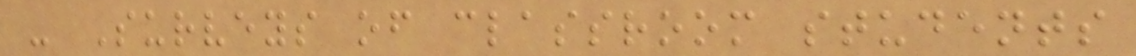- Surveys of classroom students
